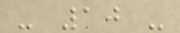- 10 -
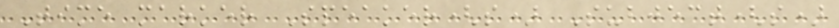Time marker Speaker(s) Subject(s)
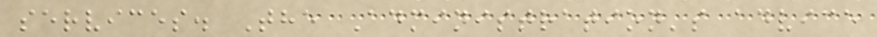services. The Administration's advice
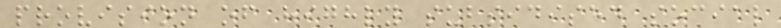provision of highly subsidised social
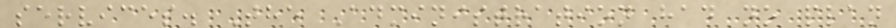services. The Administration had no plan
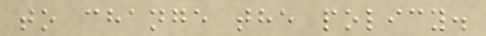to change the policy.
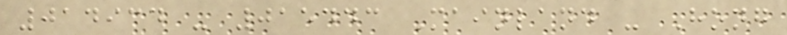014934 - 015443 Mainland - Hong
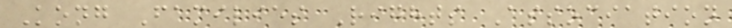Kong Families Rights Association
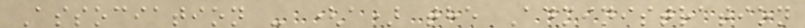Association - (a) the Administration
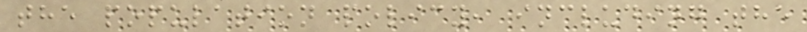the population policy, including the
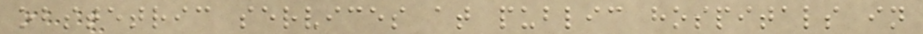obstetric services at public hospitals in
